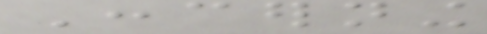Concerning
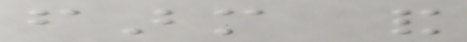farm and
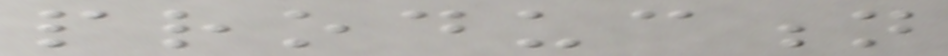production
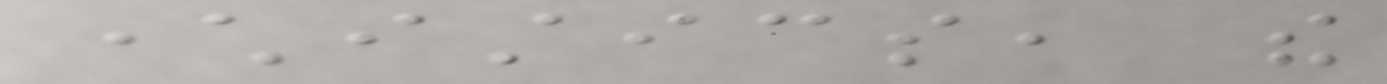characteristics, the
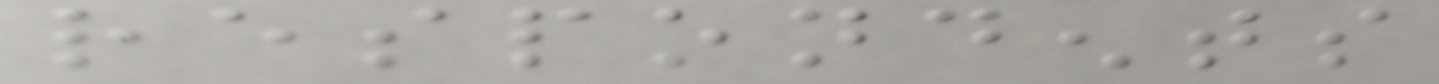respondents
